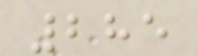285
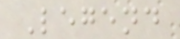Legend
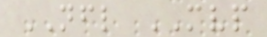NFL MVP
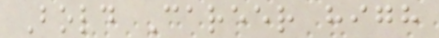Bold Career high
